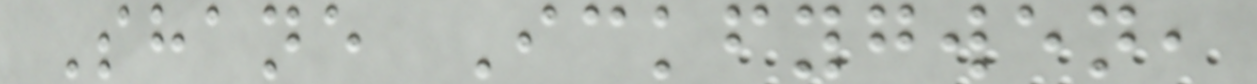Shane Ickfygwen,
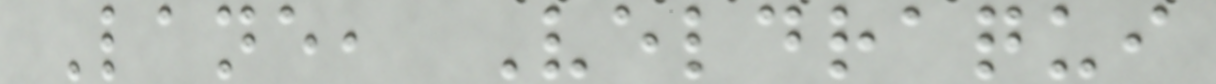Lane, Veldraqui
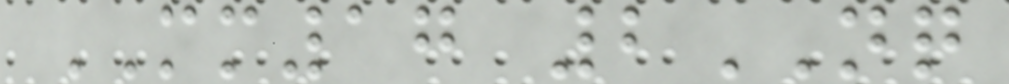MM17 2NQ
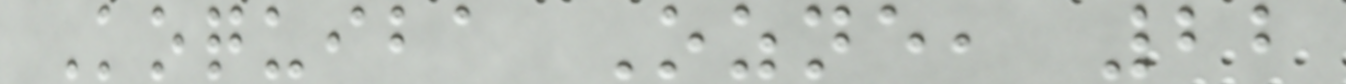Koquiba Ozne, 22
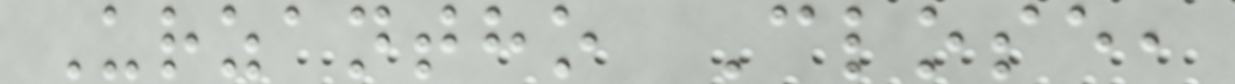Urzantho Close,
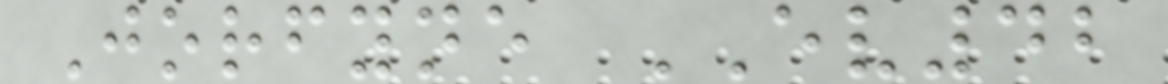Jorfyne EV42
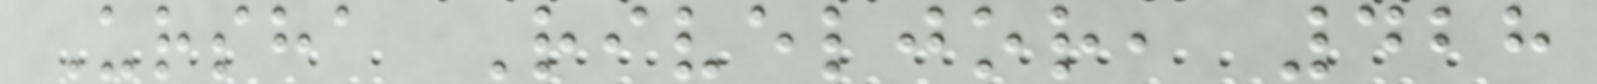Ursha Riveljor, 428
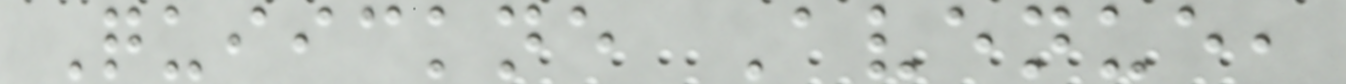Quiickne Avenue,
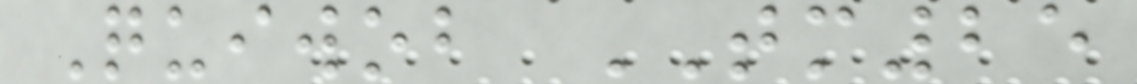Quiwob TM25
